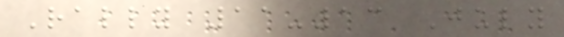Rally 11-13 July
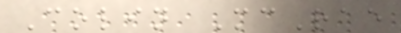Colin McRae
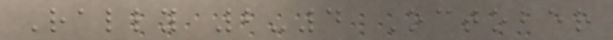Rally 2-4 October
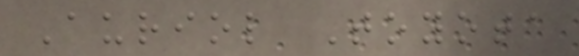Auriol Toyota
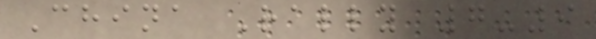China Rally 7-9
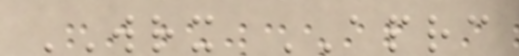WRX APRC
